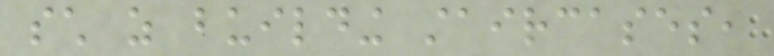such as building staircases,
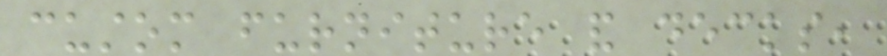custom furniture and decks,
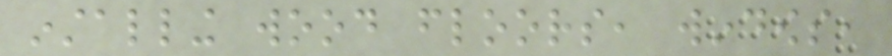installing wood floors, windows,
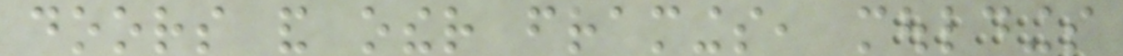doors and other framings, mouldings
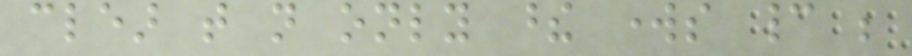clear that not only these works cannot be
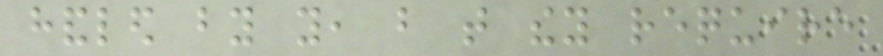handled by you, but that they require
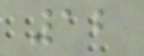12
